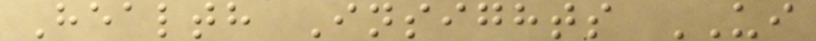Health Insights UI
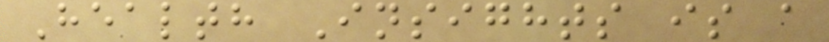Health Insights is a
